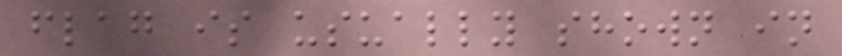flag is usually shown in
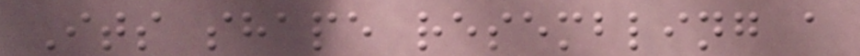Its shape resembling a
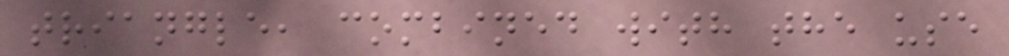triangle, combined with the use
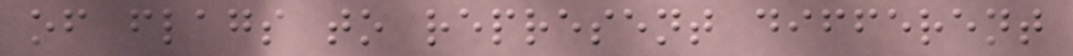of flags to represent different
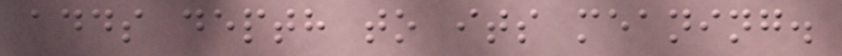adds depth to its meaning.
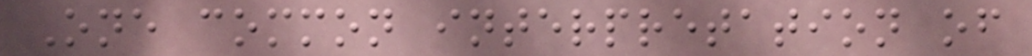One common interpretation of
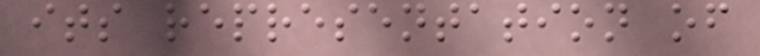its representation of
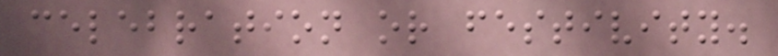celebration or festivity.
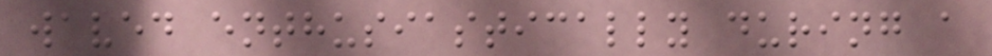waved enthusiastically during a
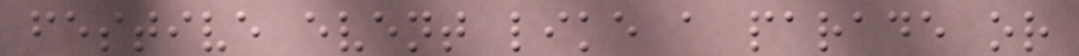festive event like a parade or
